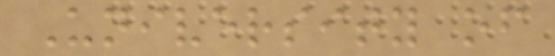University of
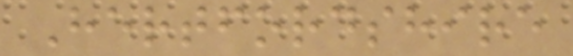Hertfordshire
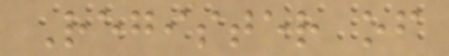Register of
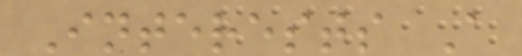Interests A
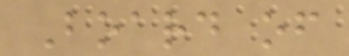Board of
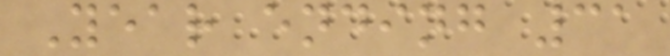Year ending 31
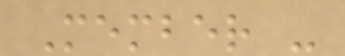Member -
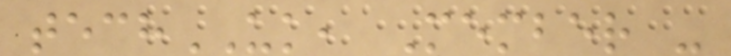techUK, Member -
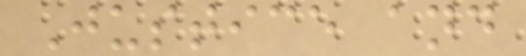Justice and
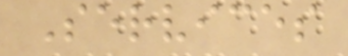Services
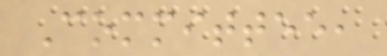Committee,
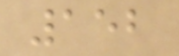152
